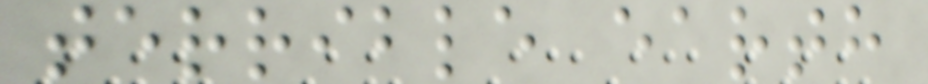terrible earth
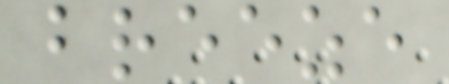breeze
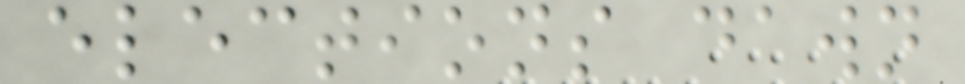elections dawn
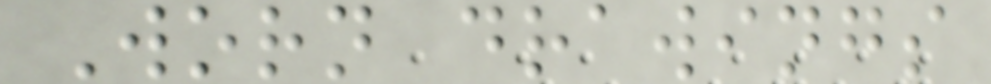Worn drawings
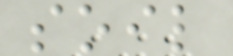soil
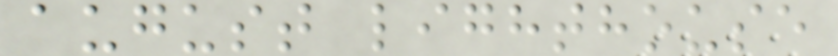august lighthouse
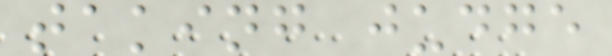taking judge
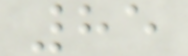85
